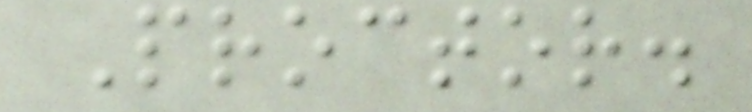Proctor.
